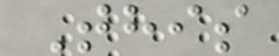This
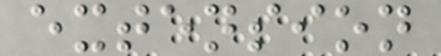extension
